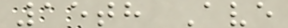15th Ave
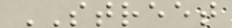STREET
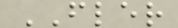FLER
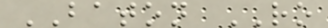BATON RO
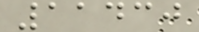11430
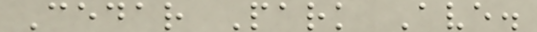Cedar Park Ave.
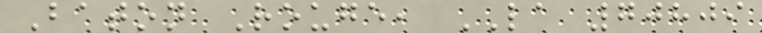Baton Rouge, LA 70809
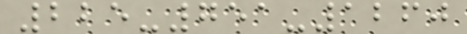225-751-1260
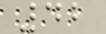42
